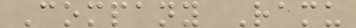Company Ramu
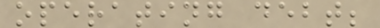operating debt;
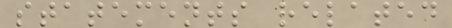statements related
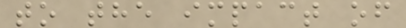to the impact of
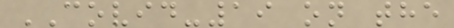COVID-19 on the
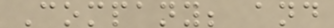Company; and
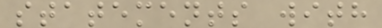statements with
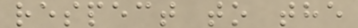respect to the
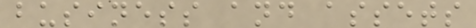business and assets
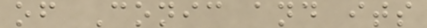of Conic and its
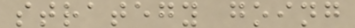strategy going
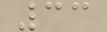33
